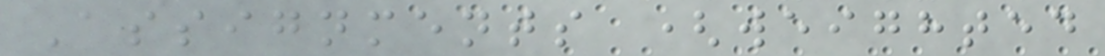Assignments (weighted
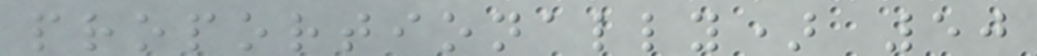proportionally) 50
